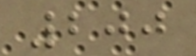200
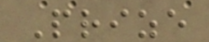Prize
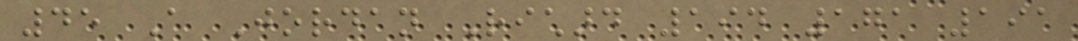45 A Jordan Richard 194 171 191
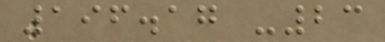196.17 -23
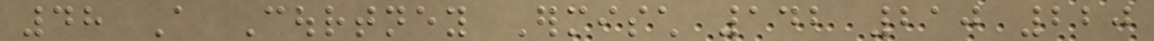48 A Courtney Ermisch 142 210 220
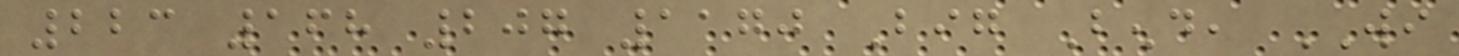223 168 207 1170 Big Bend, WI
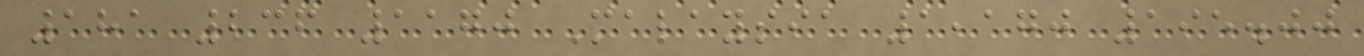181 236 1170 Malaysia 1,170 195.00
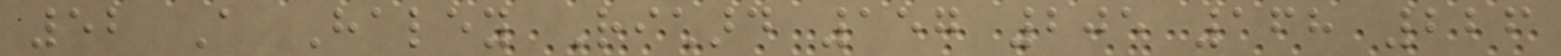52 A Haley Richard 157 205 168 226
